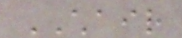CHAIR
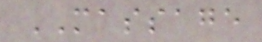MASSAGE
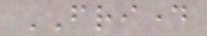FRIDAY
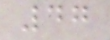47
